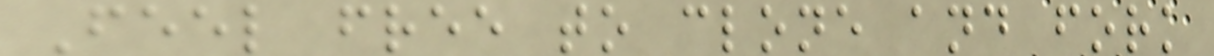Feel free to clone and fork
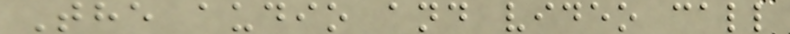The audio and video call
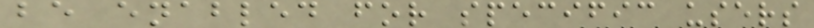be enabled for specific users
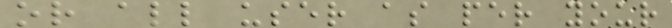or all user as per your
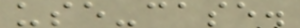use-case.
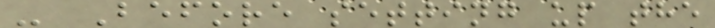- Before setting up the
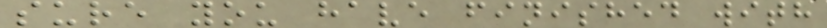sure you have finished with
